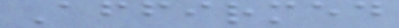Affirmed
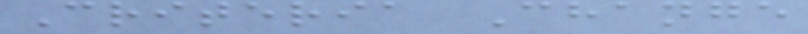Criteria Change
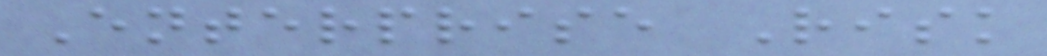Enterprise Risk
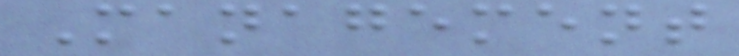Management
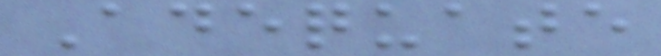Adequate
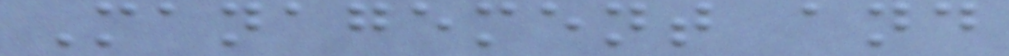Management and
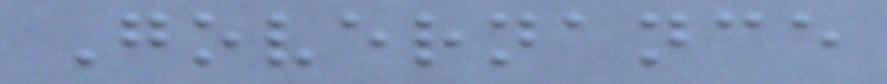Governance
